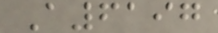A6197
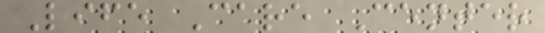Life Care Center
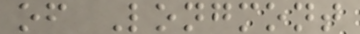of Longmont
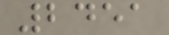2451
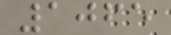1065
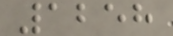1258
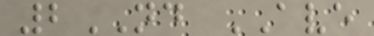2ND AVE
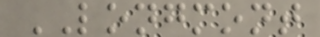LONGMONT
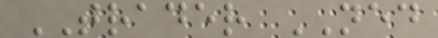TRADER NED
